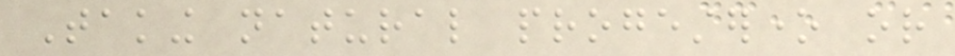Taking natural progesterone or
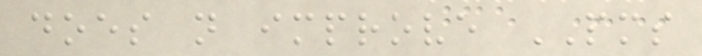does not improve PMS
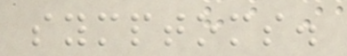symptoms.
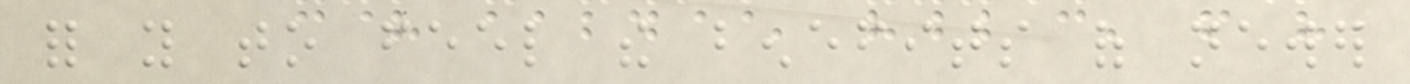for you to feel the benefits of newer
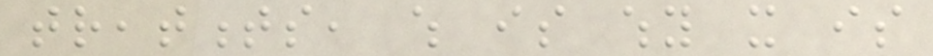treatments, which is why it is
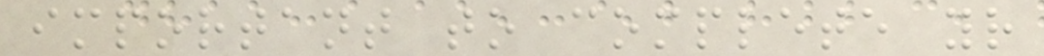important to complete your
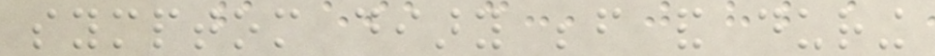symptom diary before and during
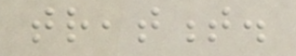treatment.
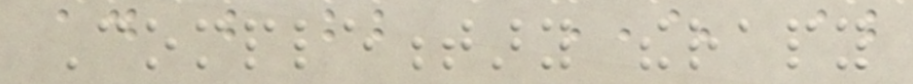Complementary therapy
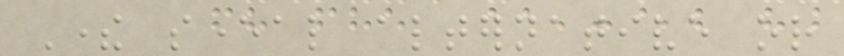There several alternative or
